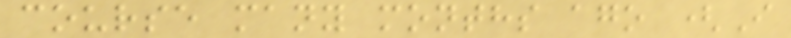course many months ago (I
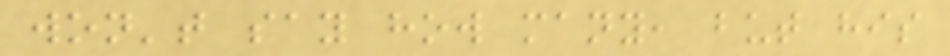won't say how many, but his
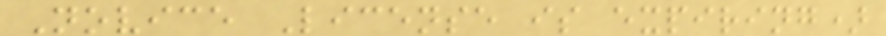Novice License is expiring)
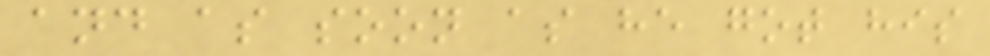and as soon as he got his
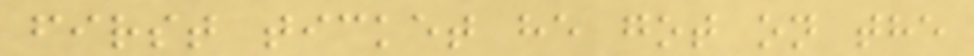first ticket he got on the
